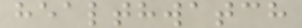healthwatch
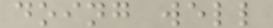doing well
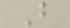B
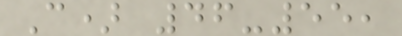C) 46-55,
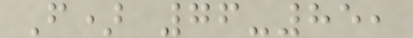F) 76-85,
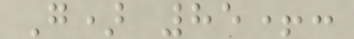G) 85+:
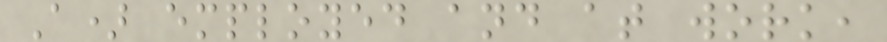A) employed and at work,
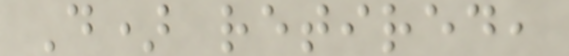D) retired,
